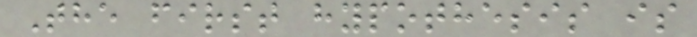The first hypothesis is
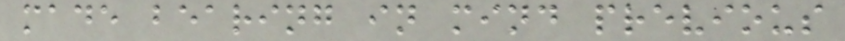made bearing in mind previous
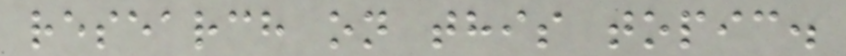research on this topic.
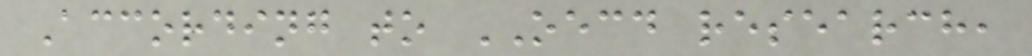According to OECD research,
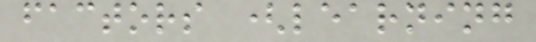factors (learning
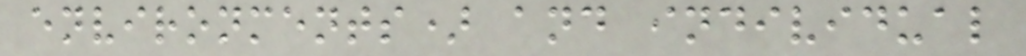environments) and individual
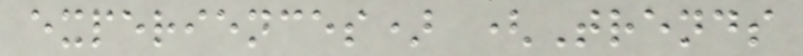experiences) (Trends
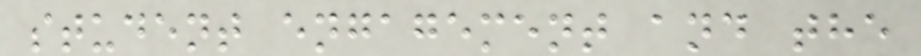student engagement and the
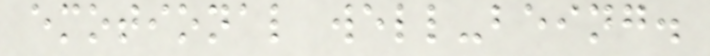emotional well-being.
